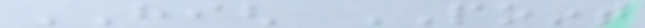HIGH POINT
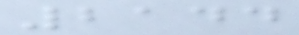2144
